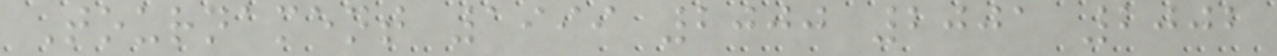Tournament 1999 2000 2001 2002
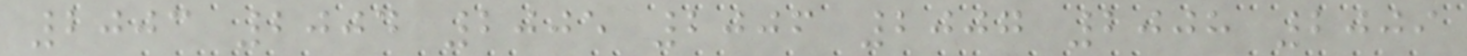2003 2004 2005 2006 2007 2008 2009
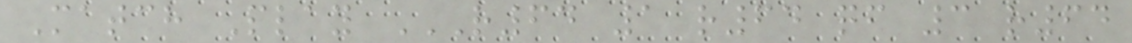Match Play R64 1 R64 QF 3 R64
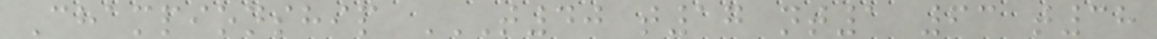Championship T40 T17 NT1 63 T38
